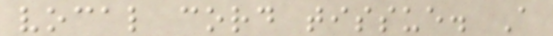vocal cord tissue. A
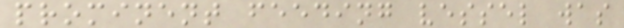prominent feeding vessel was
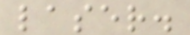laser.
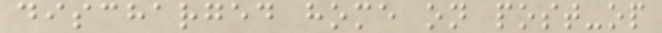discharged home on post-op
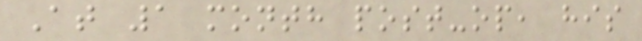At 1 month post-op, his
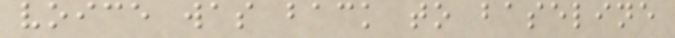voice was back to baseline
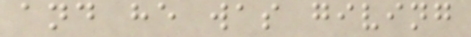and he was giving
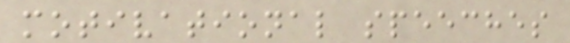motivational speeches
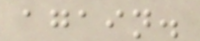again.
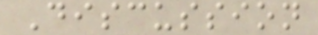Discussion
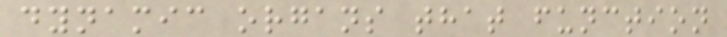dynamic organs that function
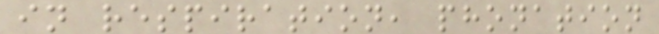in respiration, phonation
